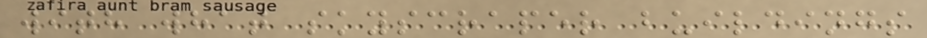with what skyscraper buildings
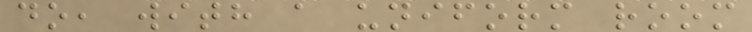do, with a uniform room
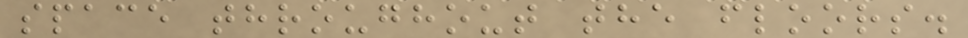space throughout the floors.
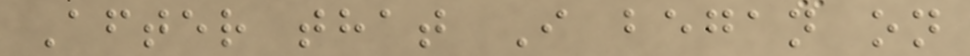After that I began on
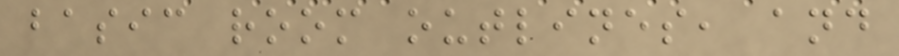basic room outlines, and
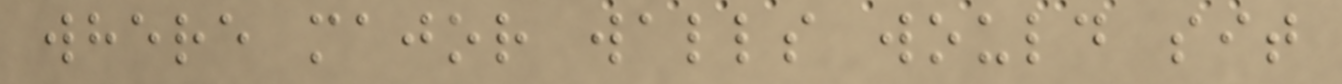where major walls would sit
